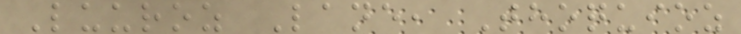Luuroz Lane, Thoquioz
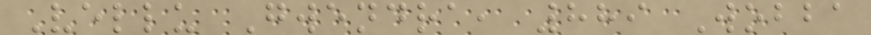Vellu Gwendra, 889 Wobba
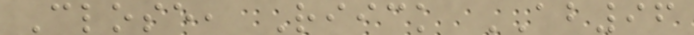Close, Riick AB96
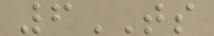6TS
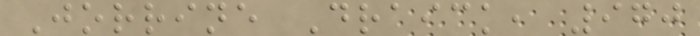Jorrine Draick, 970
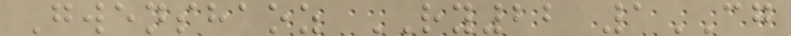Gwenshaoz RY22 1CG
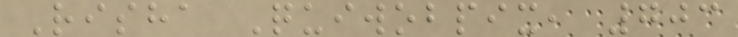Risha Quiwobpix, 703
